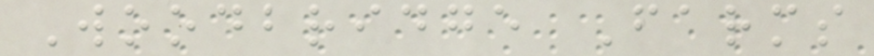Woodbridge Farms
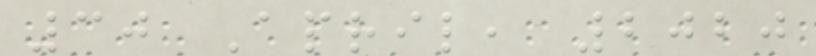30 April, 2020
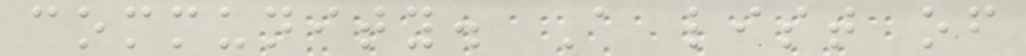community. A list of
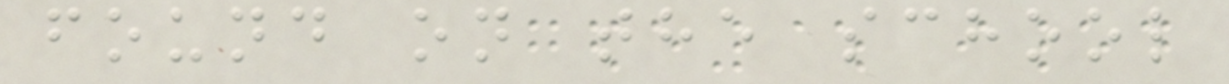found on the school
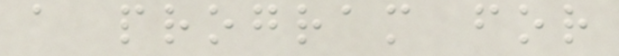a program for
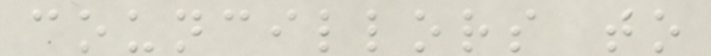councillors to
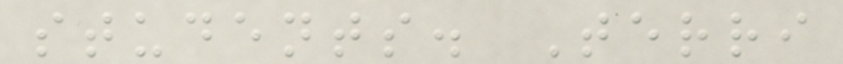students. Terri
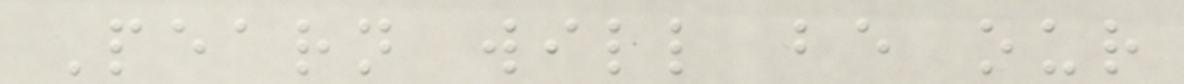Pearn will be our
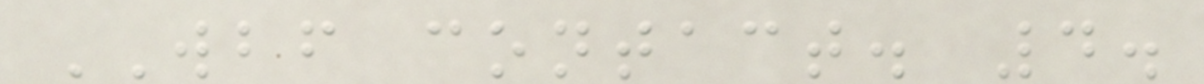WBF contact. 4.
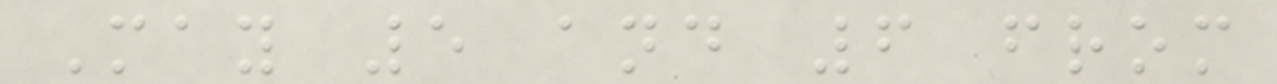May 5 and 6 from
